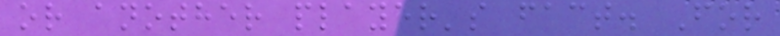or another player's fact. For
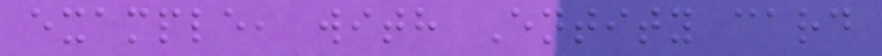example, with Entity card
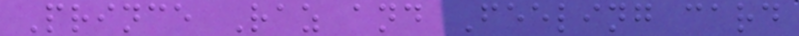Prince Raz and Feeling card
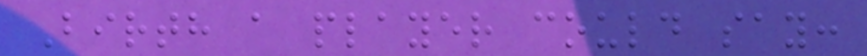Birth a player could say:
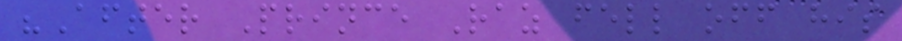"After Prince Raz fell off his
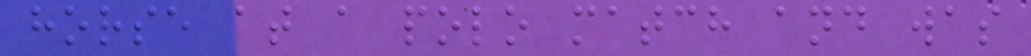horse at a polo match and was
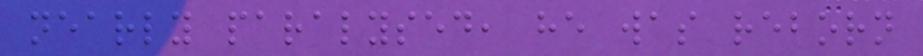nearly paralysed, he was reborn
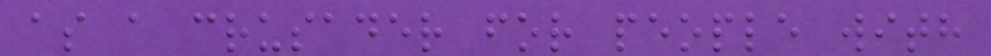as a crusader for people with
